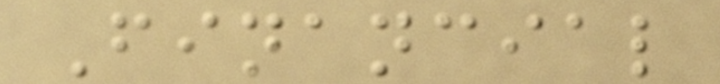Financial
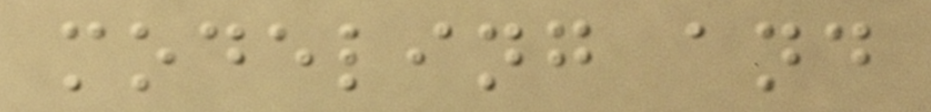modeling and
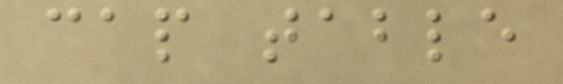cap table
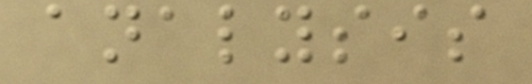analysis
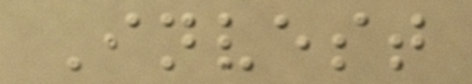Invest
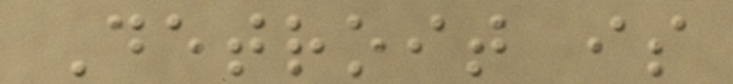Detroit is
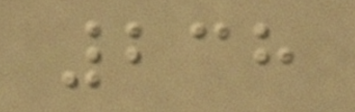238
